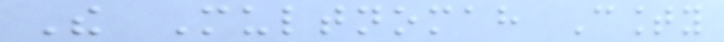The Multnomah County
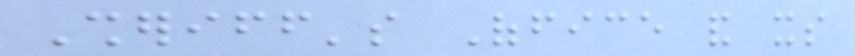Sheriff's Office and its
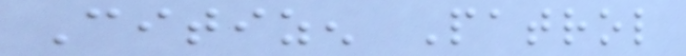Citizen Patrol
